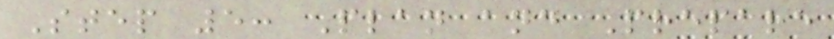Step 5: Plan and Prepare
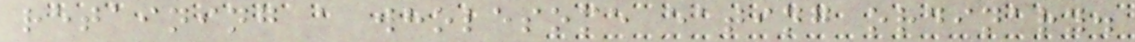retaining a wholesome eating ordinary.
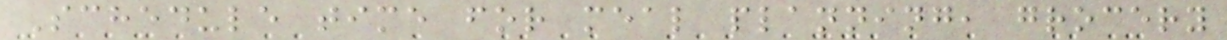Schedule time for meal planning, grocery
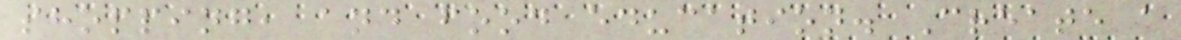shopping, and food education. Create a
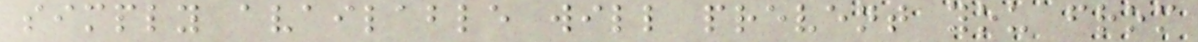simply available will prevent you from
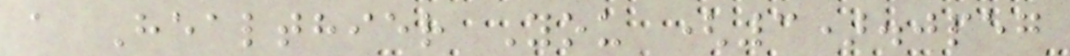a Healthier You (3).jpeg
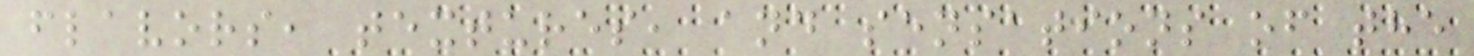flavors, textures, and sensations of the
